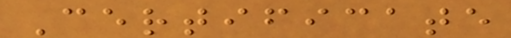Certificate
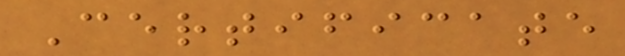Certificate
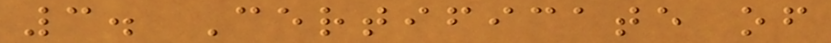3. Certificate of
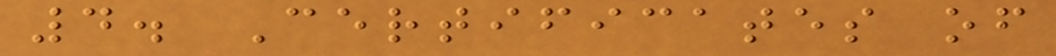4. Certificates of
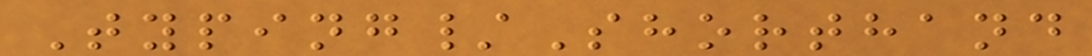Typing/Shorthand
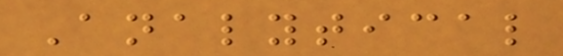Analytical
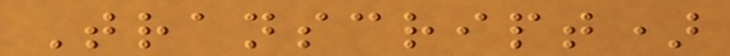Transcript)
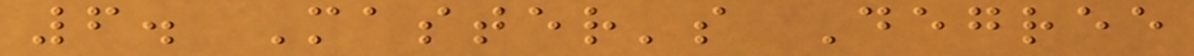6. Master's Degree
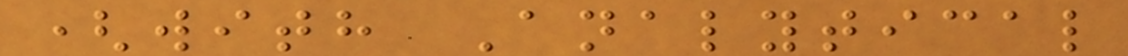(with Analytical
